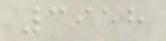3958
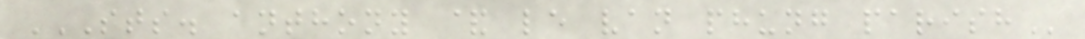STS. ANTHONY & LE VAN PHUNG PARISH
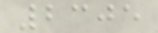2305
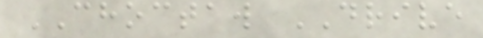CHOCTAW DRIVE
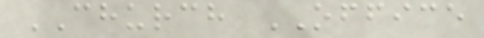CHURCH OFFICE
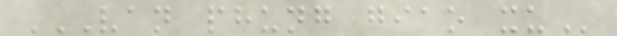VAN PHUNG GIAO XU
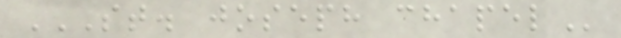ST. JOSEPH CHAPEL
